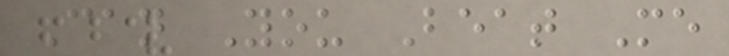Can You Beat Me
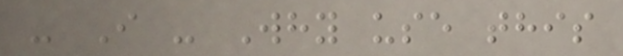- I - Why use this
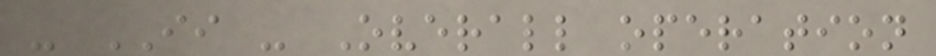- II - Overall operation
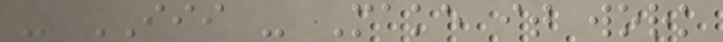- III - Make it work
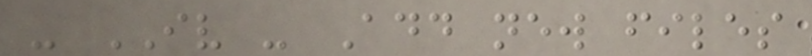- IV - Add new files
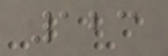123
